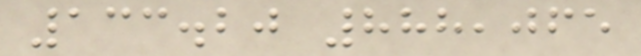133.20 888,065
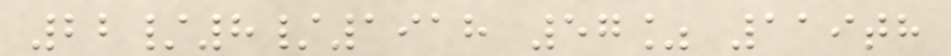22/8/1918 57% 119th
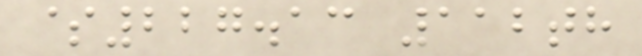$227.13 112th
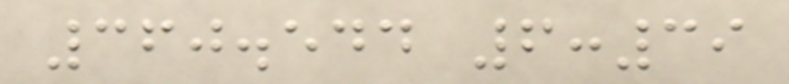360.544 6:39
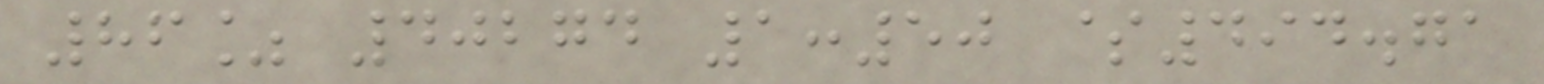86% 40274 1:50 $494.71
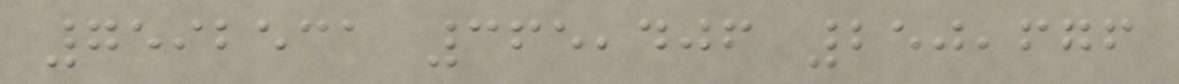7592531 365,406 250,676
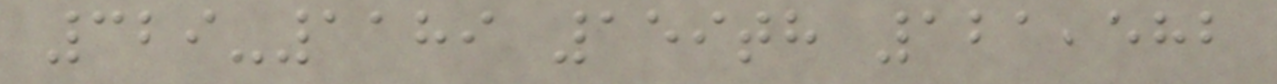329-1189 159th 121,582
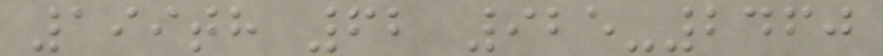199th 62 925-2460
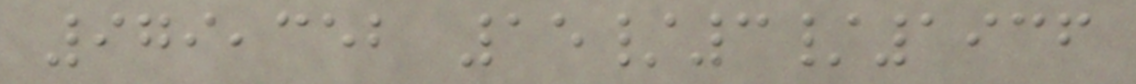979,352 15/3/1936
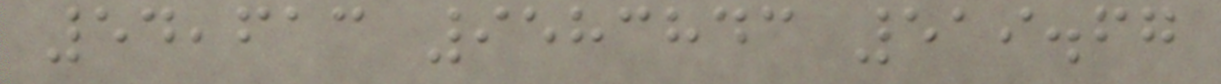54,613 9583843 519.67
